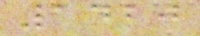1420
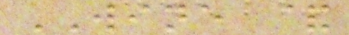WINE &
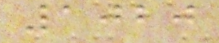1020
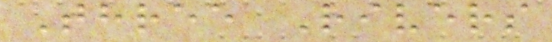Three Rivers
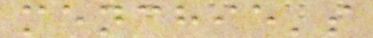menchie's
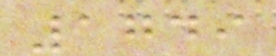1749
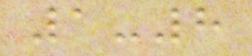1-8
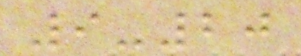9-20
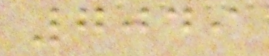7049
